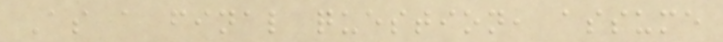As a final question, assume
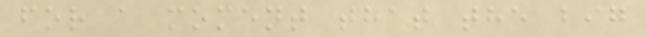for a moment that the big
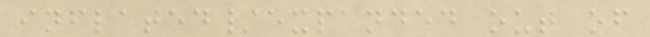inflated/expanded out of
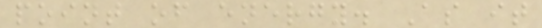point of energy. As it
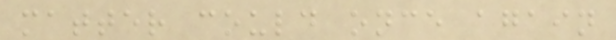matter could once again
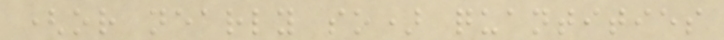(or nearly so) quantities
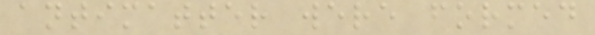antimatter were formed
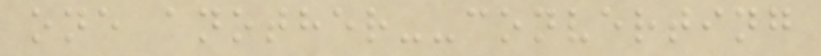one another--converting
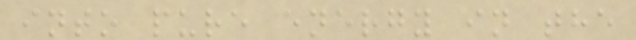into pure energy in the
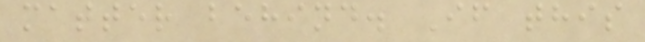matter behind. If this
